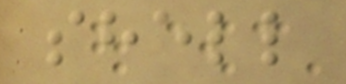shell
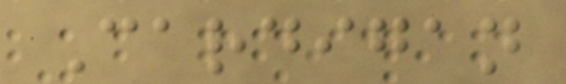Cardigan
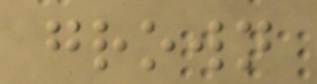grown
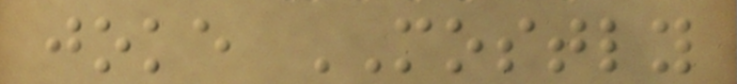joke MOSTLY
